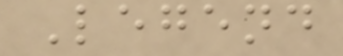Legend
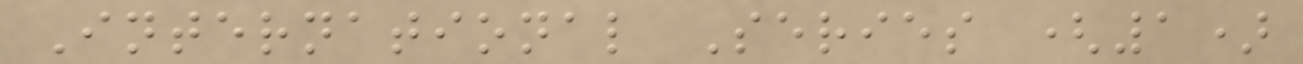International Series (1)
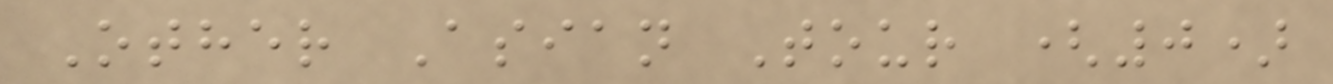Other Asian Tour (0)
